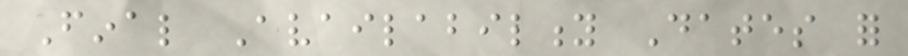Final Availability Dates for
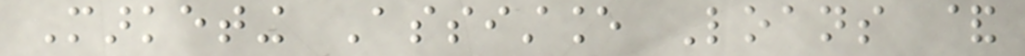Marketing Assistance Loans &
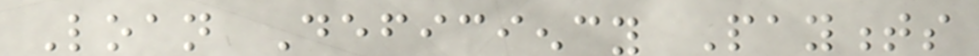Loan Deficiency Payments
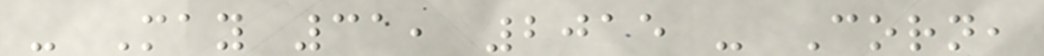- May 31, 2015 - Corn,
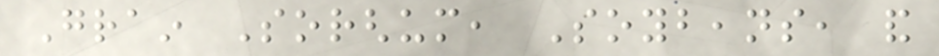Grain Sorghum, Soybeans, and
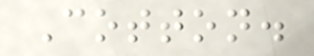Cotton.
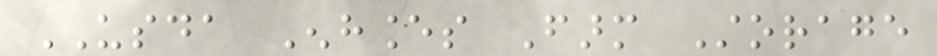USDA Enhances Farm Storage
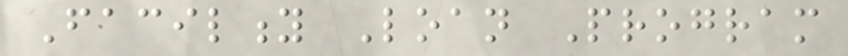Facility Loan Program
